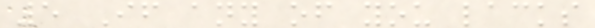5 If any of you lacks
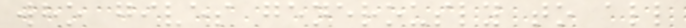who gives generously to all
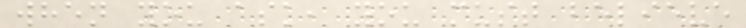when you ask, you must believe
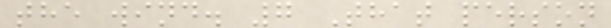the wind. 7 That person
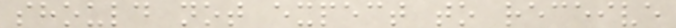should not expect to receive
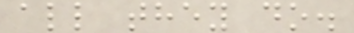all they do.
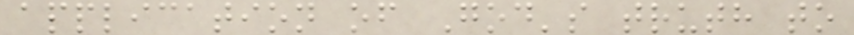application of God's truth to
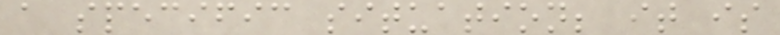a specific situation; it is
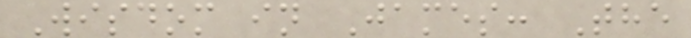Wisdom in James: The
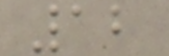12
